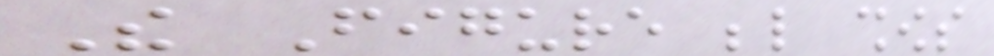The Figure below shows
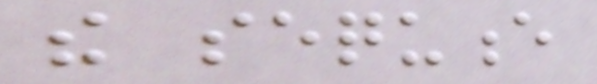the sequence
